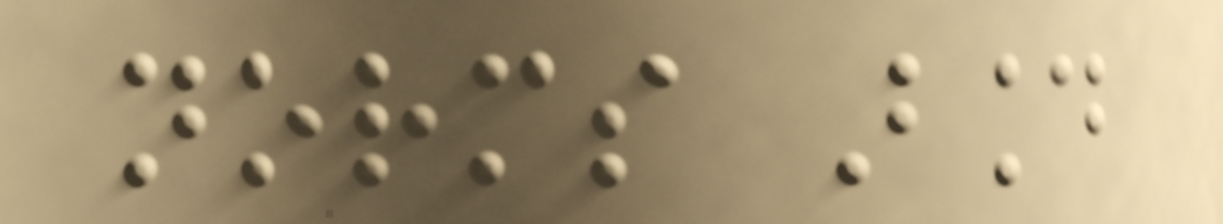norms around
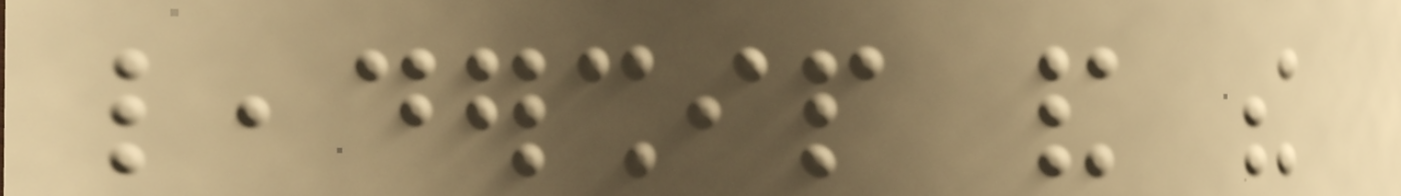leadership and the
